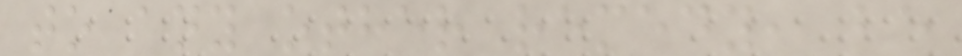to any other remedy, be
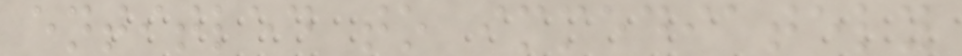entitled to immediately
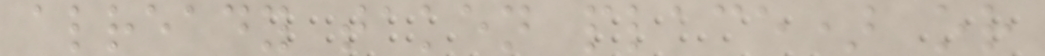already taken place) or
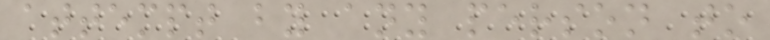attempt by any person to
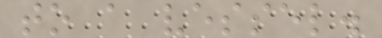to a vessel.
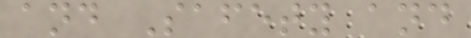and Safety and
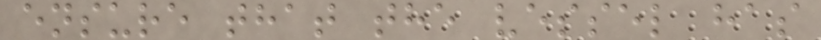ensure that the vessel has
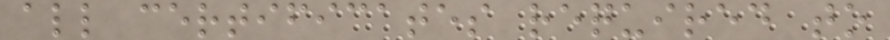all certificates required to
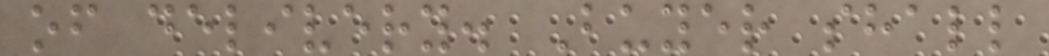of delivery. Buyer shall
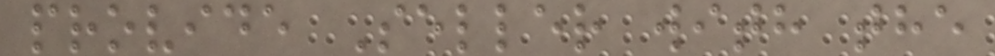provide Seller with the
